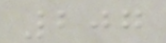207
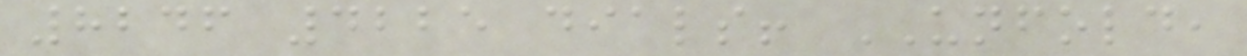8246 4225 dials! UNFOLD,
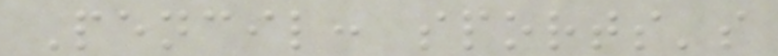Pencil: sports's
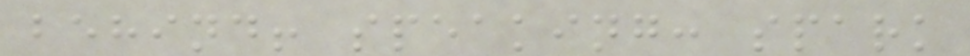behind! speaking: spark
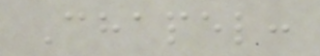Chapel:
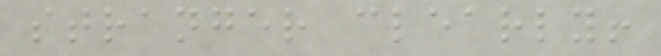stranger clearly!
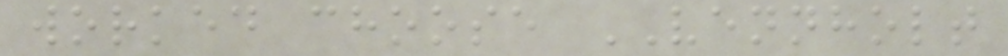worked choose VENNHOLT
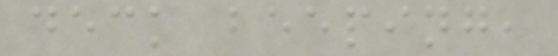deck beeping,
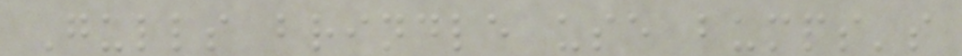Gulls brindle use bumps's
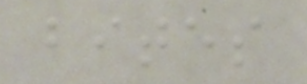bites
